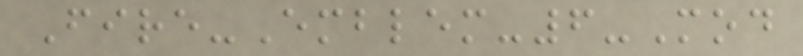Fire-Emblem-6-Mod
